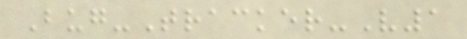Bug-Tracker-V1
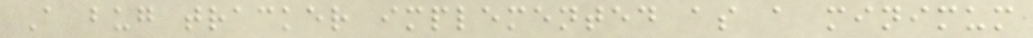A bug tracker implemented as a minimum
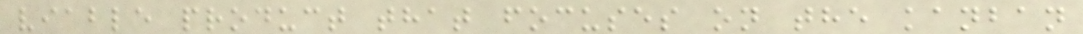viable product that focuses on the kanban
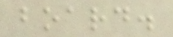board.
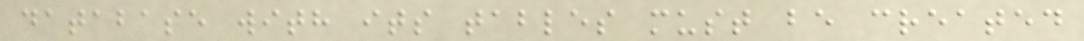database with its tables must be created
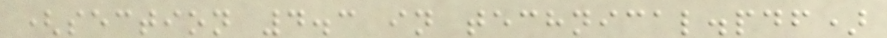(section 4.3 in technical.pdf)
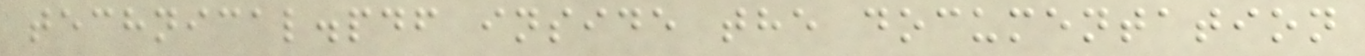technical.pdf inside the documentation
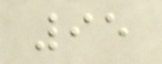95
